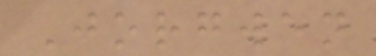Jorgwen
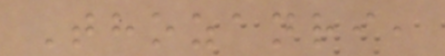Thozanri,
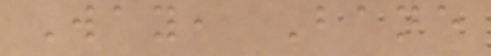Way, Bane
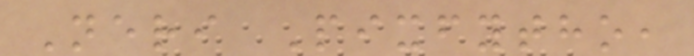Neri Pixfytho,
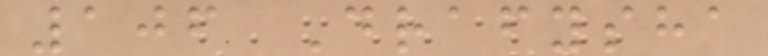106 Drafysha
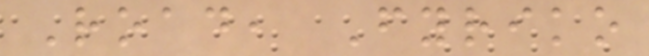Road, Fyriko
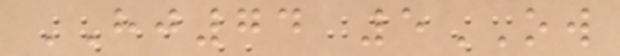HJ74 5OW
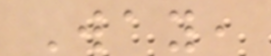Way,
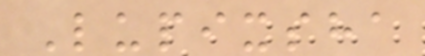Lupixsha
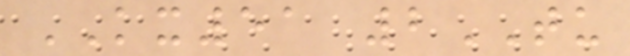KX51 2TU
